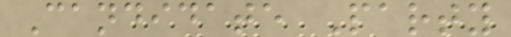Candidate Party
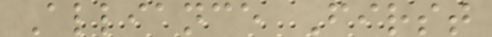Alliance First
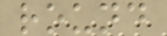round
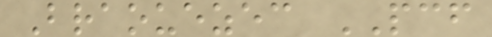Braouezec PCF
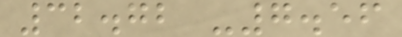32.72 -7.56
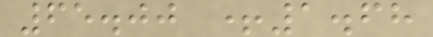65.00 +1.68
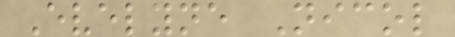Evelyne Nicol
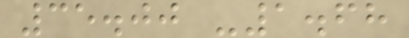35.00 -1.68
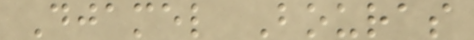Djamel Bouras
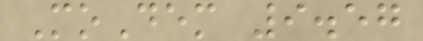MoDem 9.57
